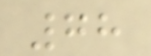78
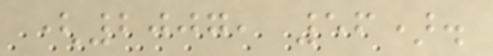(2007, 56).
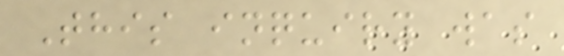This inquiry was
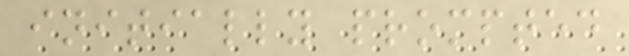initially prompted
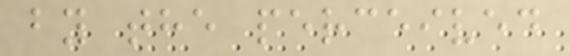by the perceived
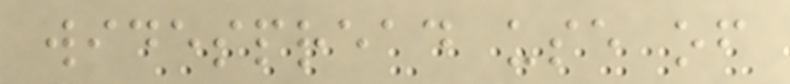widespread use of
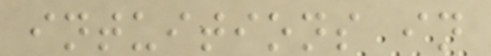intuitions in
